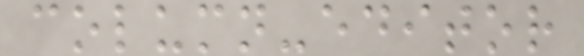column-editor
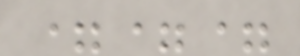===
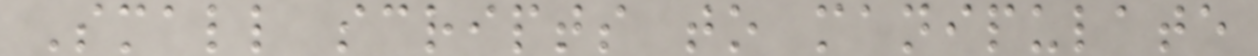Small scripts to manipulate
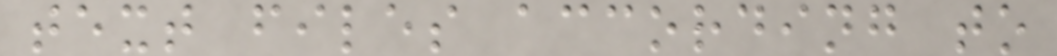text files according to
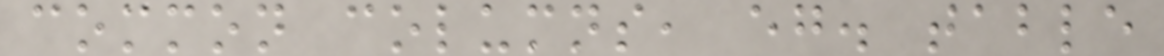common columns, eg. table
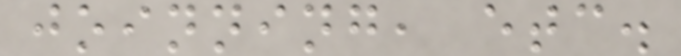joinning, etc.
